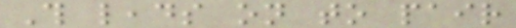This leads on to pair
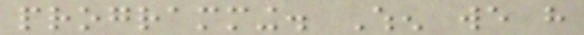programming. When we have
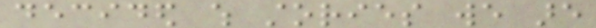decided which stories we are
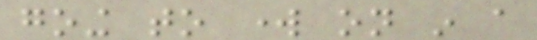going to work on in a
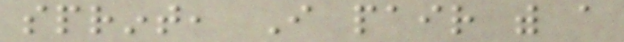sprint, I pair with a
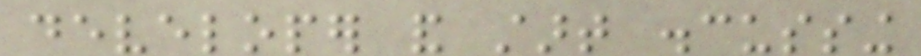developer and start discussing
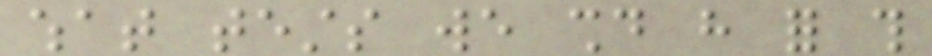what tests we should have for this
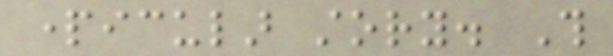particular story. This
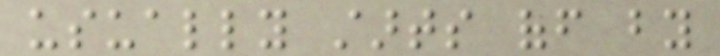usually starts off by
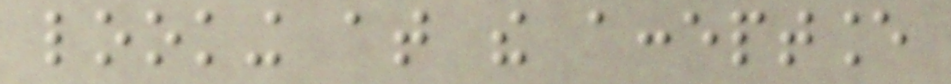looking at the acceptance
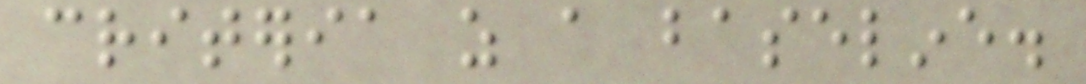criteria as a baseline.
